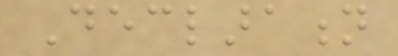Declaration
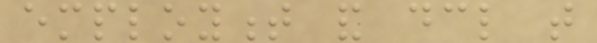employment and declare that
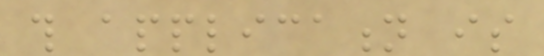this application is
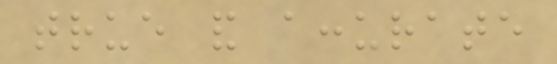true and accurate
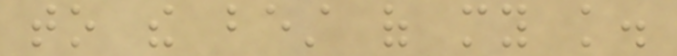to the best of my knowledge.
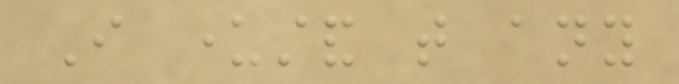I understand that any
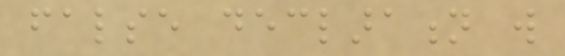false declaration will
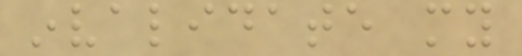invalidate my
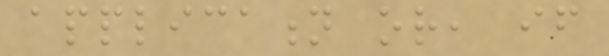application or, if
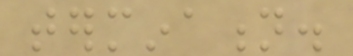termination.
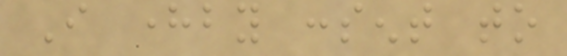I hereby consent to
